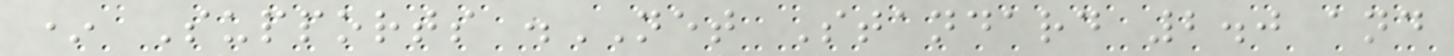* Supports .NET Standard 2.0 and
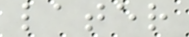later
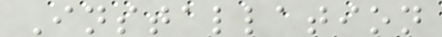Installation
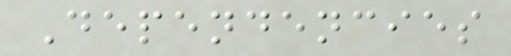Dependencies
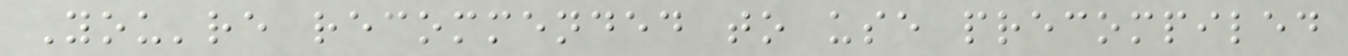You're recommended to use precompiled
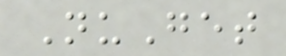NuGet
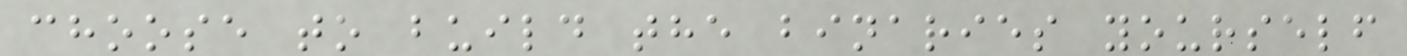choose to build the binaries yourself
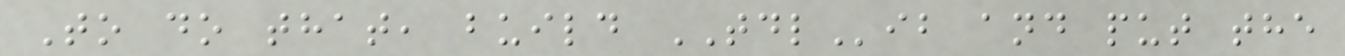To do that, build TDLib and put the
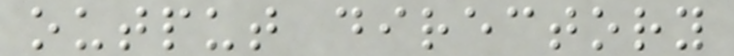output directory
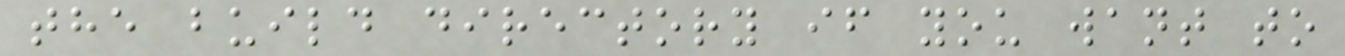the build directory if you want to
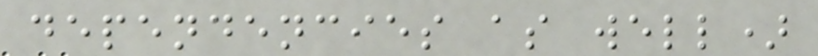dependencies as well)
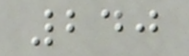240
